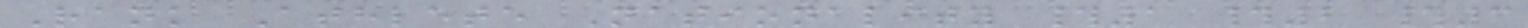Rank Athlete Nationality #1 #2 #3
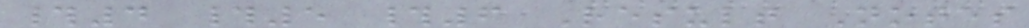#4 #5 #6 Result Notes
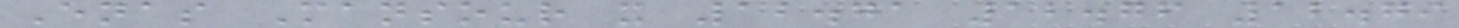Enas Mansour x 12.71 12.76 12.79
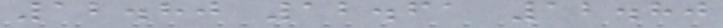12.80 12.61 12.80
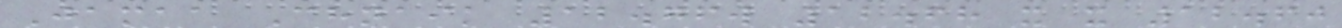Jamaa Chnaik 12.76w 12.68 x x 12.60
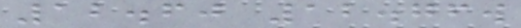12.60 12.76w
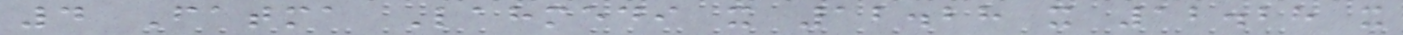4 Fatma Lahmedi x 12.28 x 12.28 x
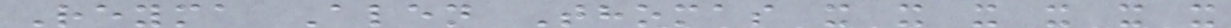Reyma Alen Thomas x x x x x x
